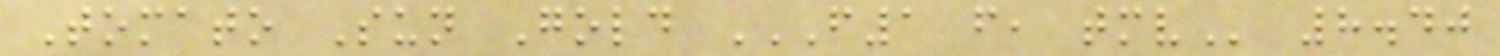Tomato Sun Gold F1 F, TMV 8.40
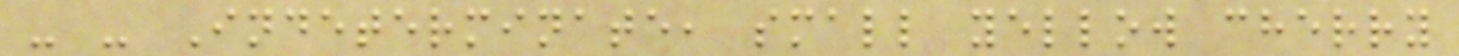- - Indeterminate, small yellow cherry
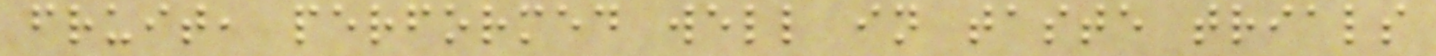fruit, performed well in taste trials
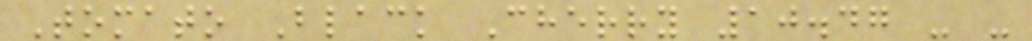Tomato Black Cherry 10.47 - -
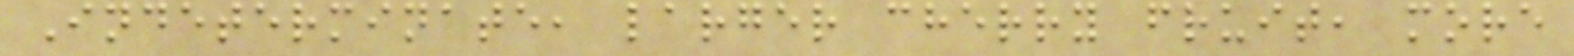Indeterminate, larger cherry fruit, more
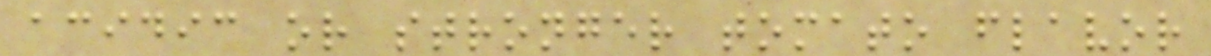acidic or stronger tomato flavor
